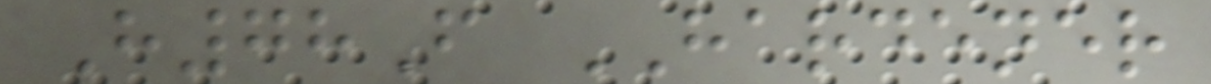H78F HARDENER
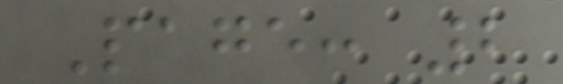Page: 2
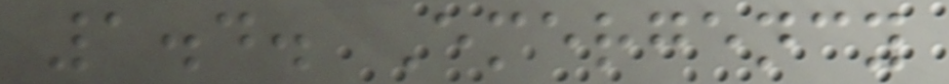1.4. Emergency
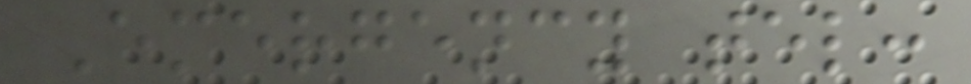Emergency tel:
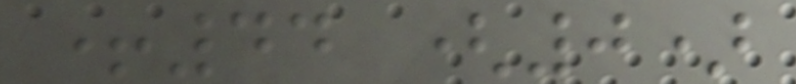+44 (0)
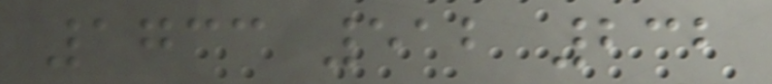1733 512 232
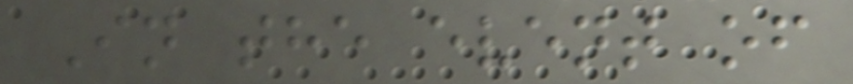In the event of
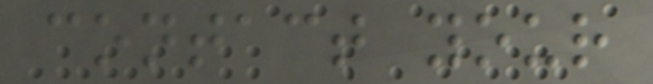contact your
